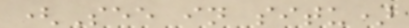(See in situ)
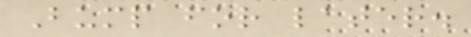Bump for later.
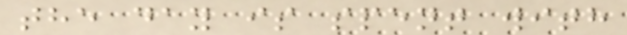the day is spent with
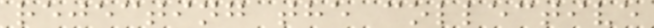rejecting the collective
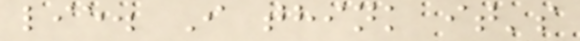lie. I think it's
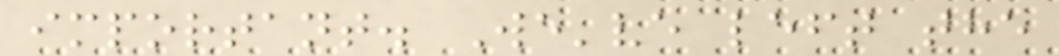important. We've left the
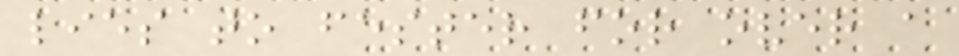lies to fester for over a
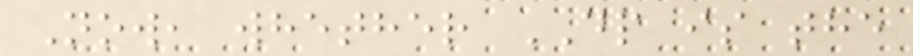Now, whether DP is the
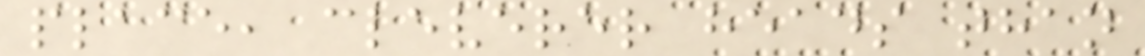place, cleverer heads than
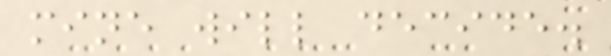mine will decide.
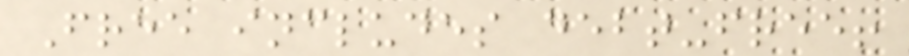Free includes debt-free!
